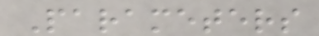Parameters
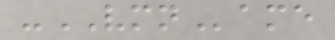-VMName
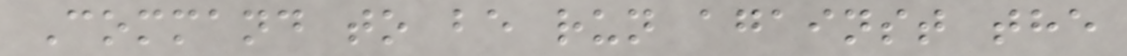Command to be run against the
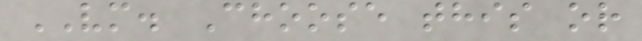VM. Choose this or
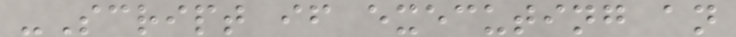-Script if executing an
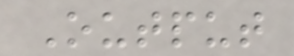Output
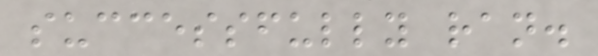successfully ran.
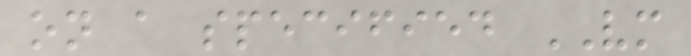on a specified VM
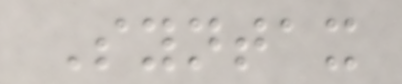Syntax
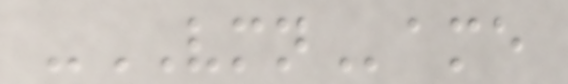-VMName
